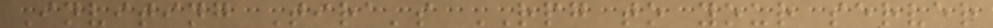Inviting Tira's RPG to your server
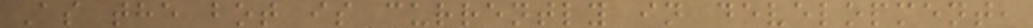As the bot is currently in development,
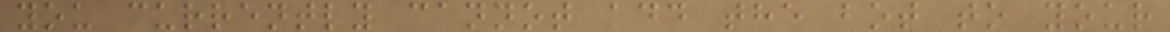you currently cannot add the bot to your
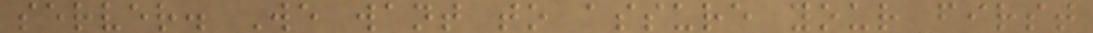server. We want to assure your first
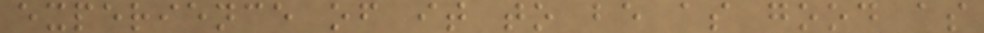experience of it to be as good as
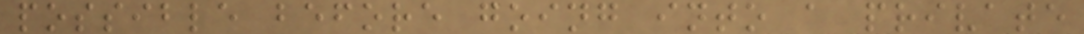possible before going into a private
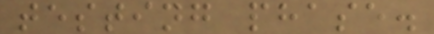testing phase.
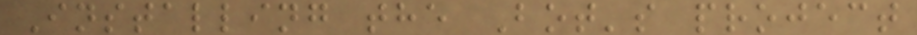Installing the Bot's project
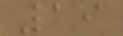19
